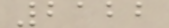2122
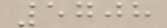5708
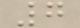7
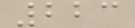223
